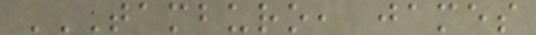TAMBURO, JAMES
